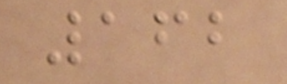162
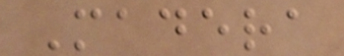Madera
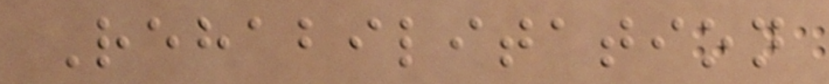Rehabilitation
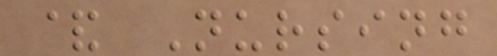& Nursing
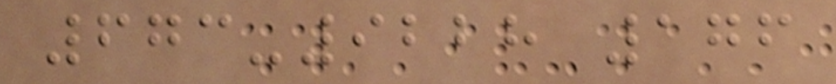673-9228 176
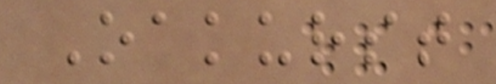Oakurst
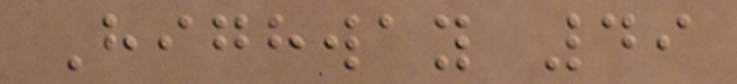Highway 49
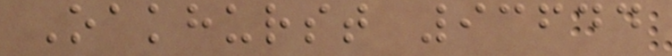Oakhurst 93644
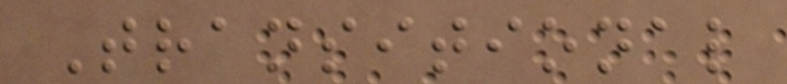Transitional
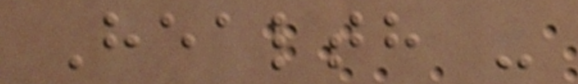Health -
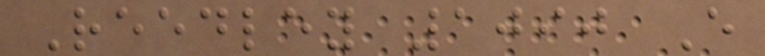Reedley 1090 E
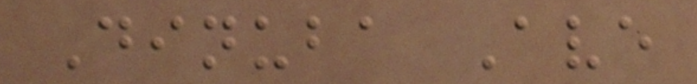Dinuba Ave
